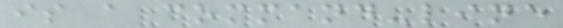is a command-line
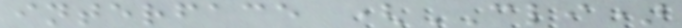interface (CLI)
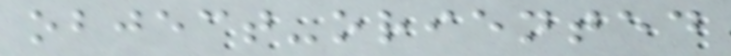object-oriented
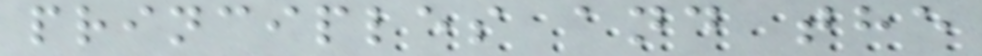principles and the
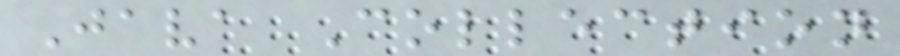Java Collection
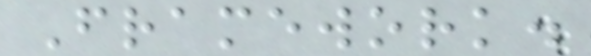Framework.
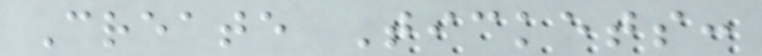Create Tickets:
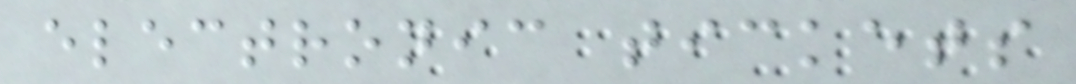electronic tickets
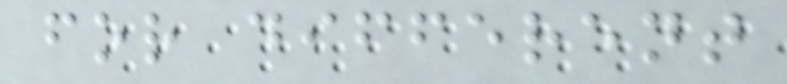for different
